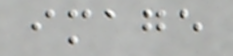image
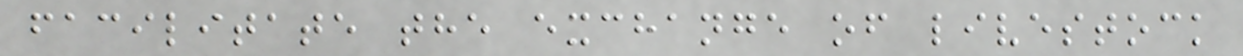facilitate the exchange of livestock
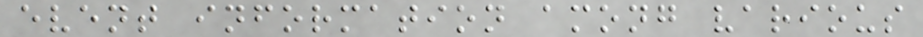event information among various
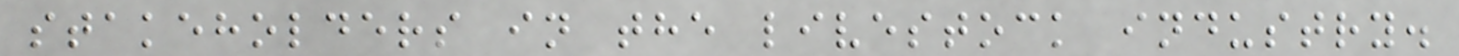stakeholders in the livestock industry.
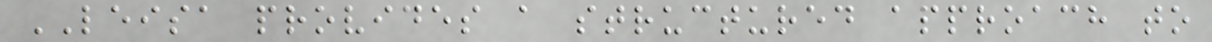LEISA provides a structured approach to
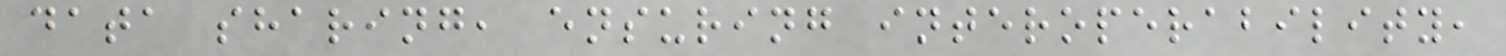data sharing, ensuring interoperability,
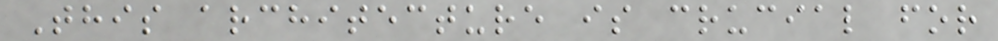This architecture is crucial for
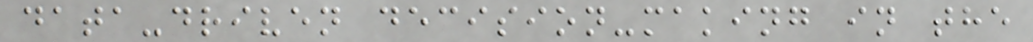data-driven decision-making in the
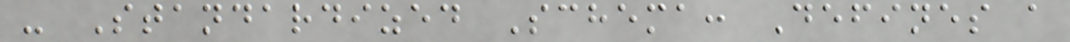- Standardized Schema: Defines a
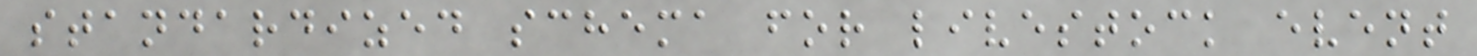standardized schema for livestock event
